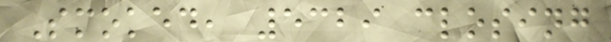Smoked, 5329 closing
